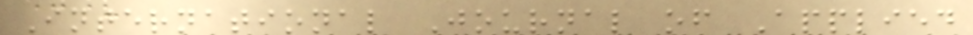International Journal of Applied
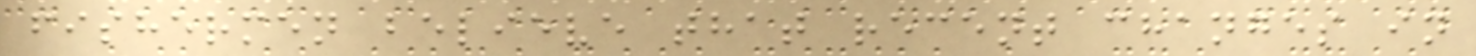fishermen believe that recent changes in
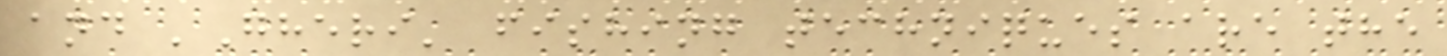and 'Gheri' fishing techniques are the
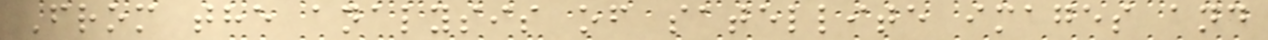From the analysis of satellite images and
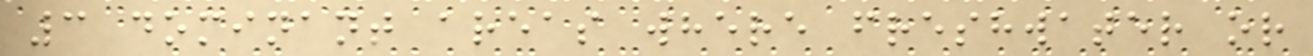3 dominant areas where freshwater or
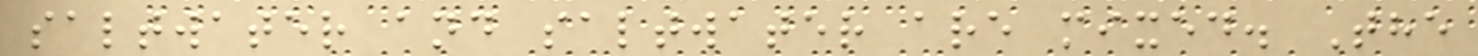saltwater and saltwater are mixed. The
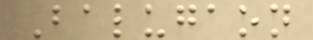Balugaon
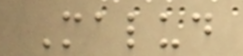Malud
